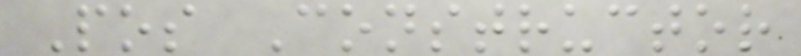Pos Constructor
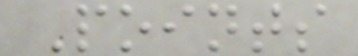Points
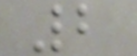2
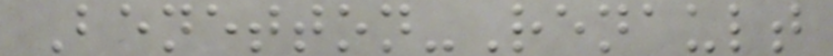Benetton-Renault
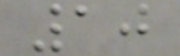10
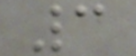3
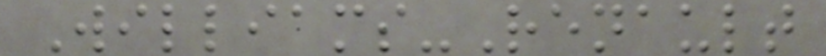Williams-Renault
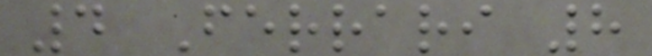4 Ferrari 8
